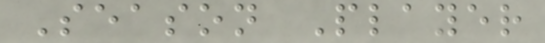Season Player
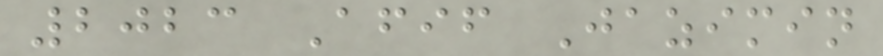2023 Afif Jazimin
